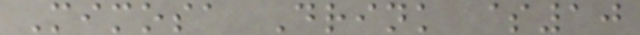Mimosa Drink $10
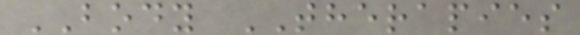BODY THERAPIES
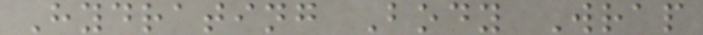Hydrating Body Wrap
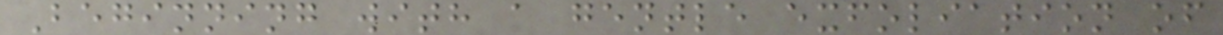Beginning with a gentle exfoliation of
